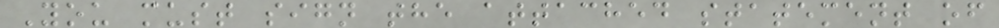You must sign the attached statement of
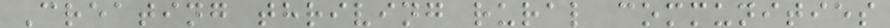Creating thriving rural communities
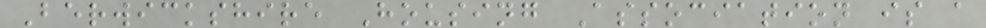Berwickshire Housing Association is a
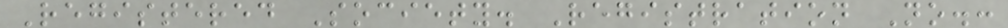Registered Society. Registration No.:
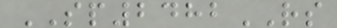SP2482RS
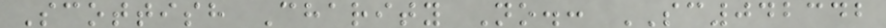Scottish Charity No.: SC042342
